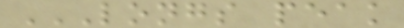LONGS PEAK
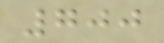700
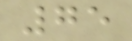75
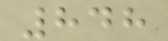848
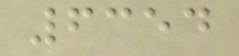6354
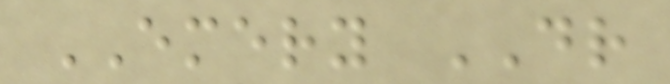EMERY DR
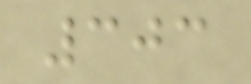303
